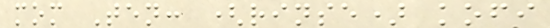mom Ten: (rinse) kofi
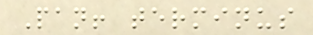Pan! terminus
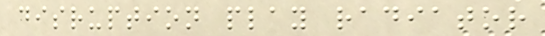disruption play radiator
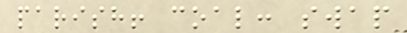parish! coal: swap
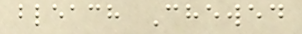bleach Chewed
